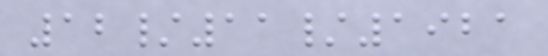12/11/1921
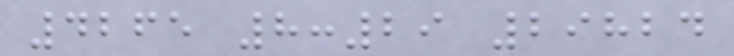4265 8:29 29824
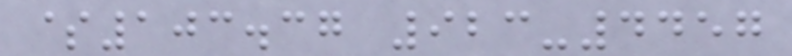$103.37 923-4457
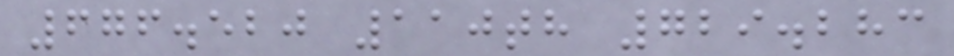676.520 110th 729.283
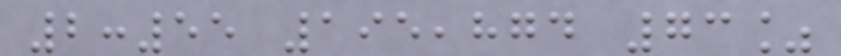2:55 195,874 73%
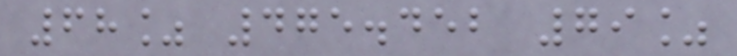68% 475.452 79%
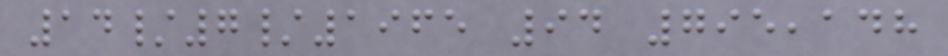14/7/1965 94 795,148
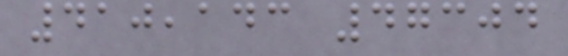410,143 47304
